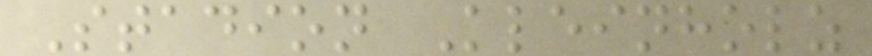Stadion Kleinholz
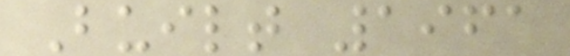Built 1961
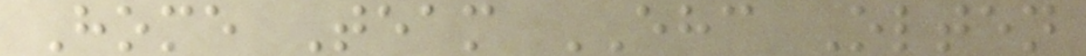Home Team EHC Olten
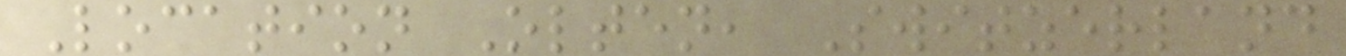Location Olten, Switzerland
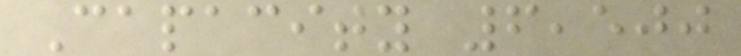Capacity 6,500
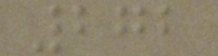272
